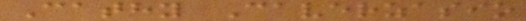Cathy Caverzasio
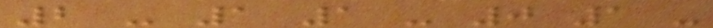2 - 1 1 - 0 1 -
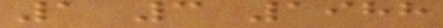1 3 1988
